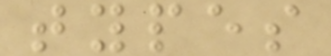types
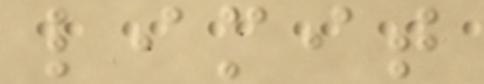limit
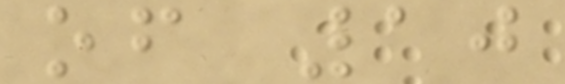of 10
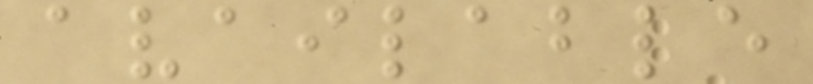available
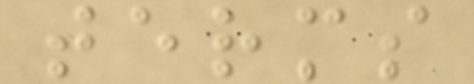terms
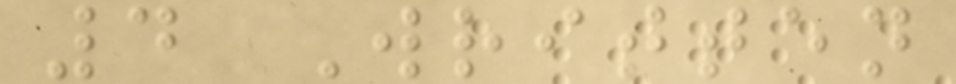4 Written
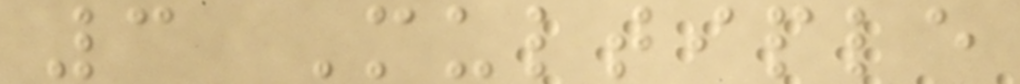3 Multiple
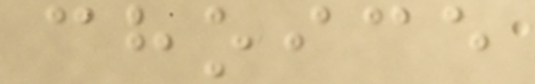choice
